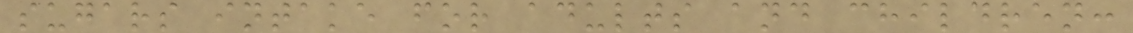sugars intake for adults and children:
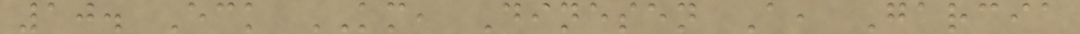10. Eck KM, Dinesen A, Garcia
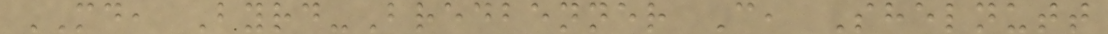MD, Byrd-Bredbenner C, Shelnutt
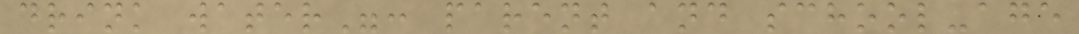drink water": parent and school-age
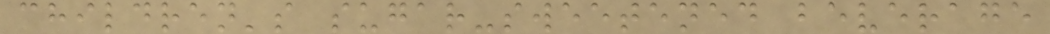children's sugar-sweetened beverage
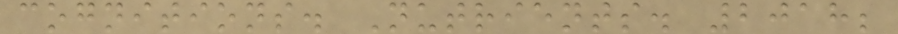cognitions. Nutrients. 2018;
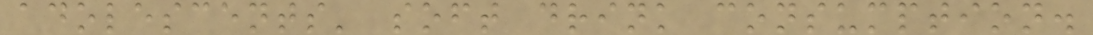adolescents' soft drink consumption.
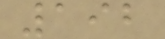192
